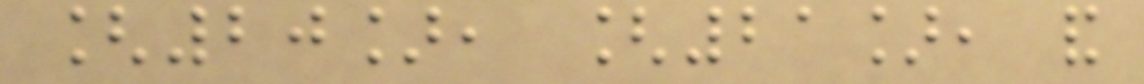[20], [21], and
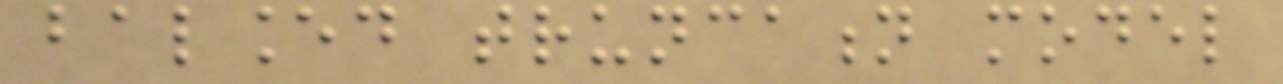balanced truncation model
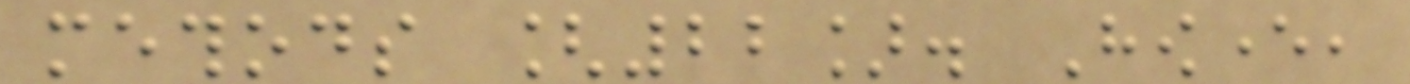methods [22]. However,
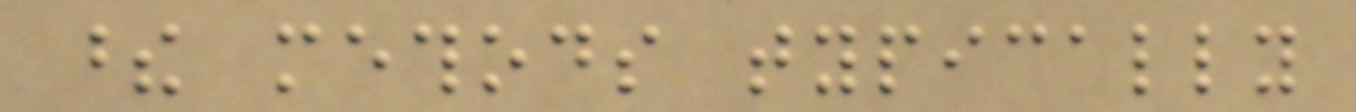these methods typically
